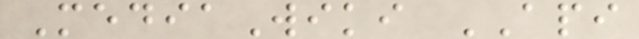MediaWiki API
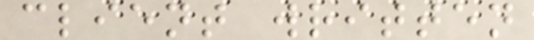client written
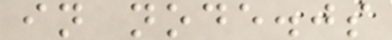in node.js
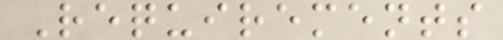Requirements
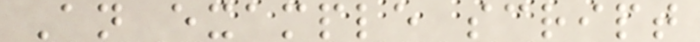An example script
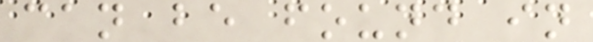can be found in
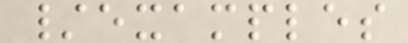/examples
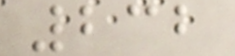232
